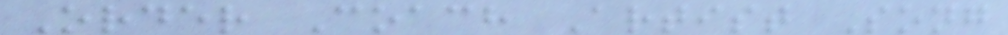Order Coach Artist Song
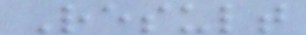Result
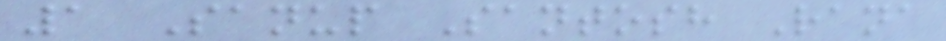1 Sanup Santosh Rana
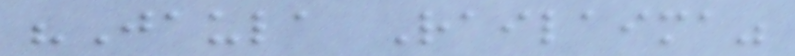"Jaula Railaima"
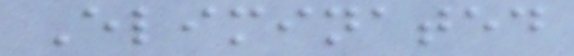Eliminated
